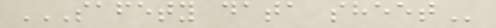SAFETY DATA SHEET
